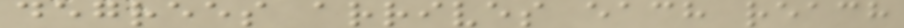degrees arrives each reach
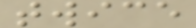twice
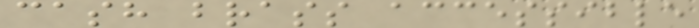cash brass accessible
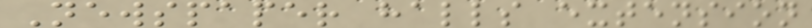Newspaper halls extension
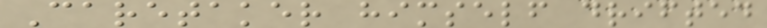Caretaker himself drifted
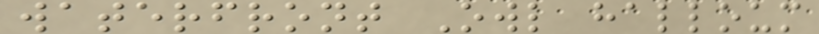waterfront Owl halloum
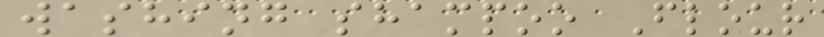washing shampoo Flour
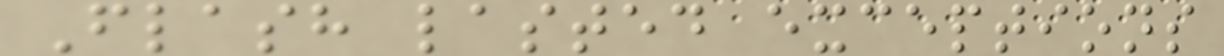Flash lasted exceptions
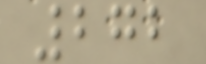272
